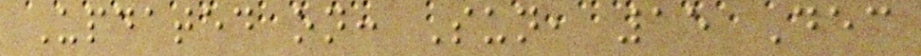Updated on: Sun, 15 Dec
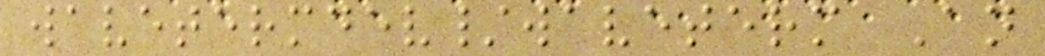wavetermdev/waveterm An
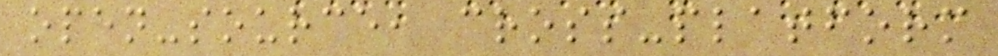open-source, cross-platform
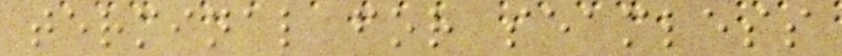terminal for seamless
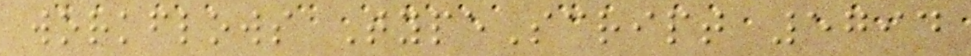workflows TypeScript 5794
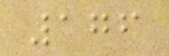176
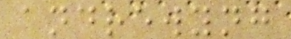andrewyng
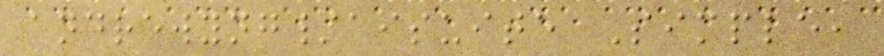andrewyng/aisuite Simple,
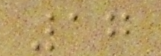17
